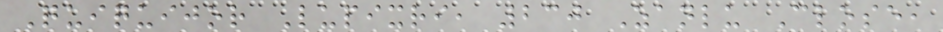Quiquijor Lupixri, 230 Zanlu Close,
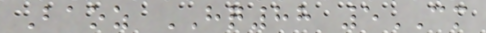Baoz HQ88 5CM
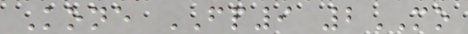Kone FP9 2MO
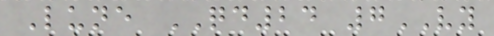Lune QD24 7VY
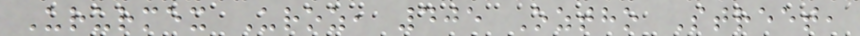Ururmex Uroz, 405 Oztho Street,
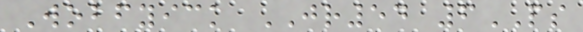Wobfyick JR54 6PS
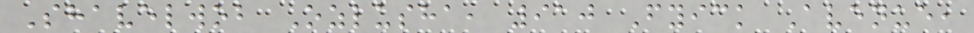Shavelwob Ozlusha, 910 Fyick Avenue,
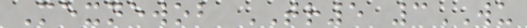Mexnewob TR5 3WU
